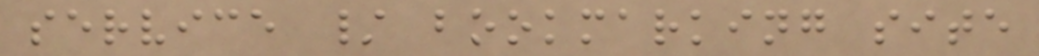service / bookmarking site
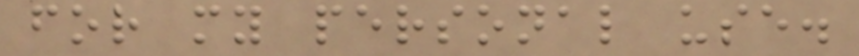for my personal use.
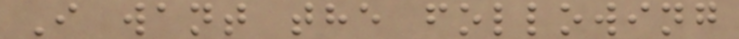I want the following
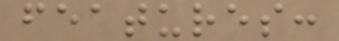features:
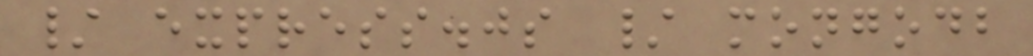/ express.js / mongodb
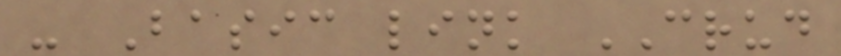- Basic link CRUD
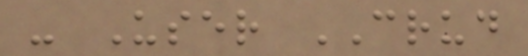- User CRUD
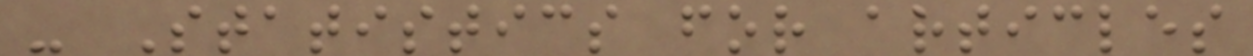- Statistics for articles
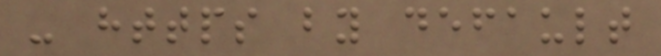- https by default
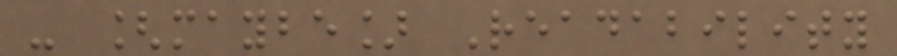- [maybe] Readability
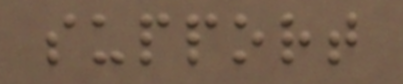support
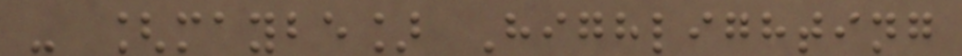- [maybe] Highlighting
